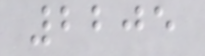2205
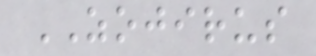ZOJIRUS
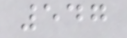547
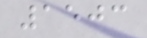1503
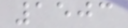1503
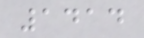1414
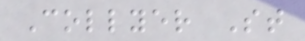Collyer St
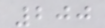200
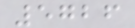5726
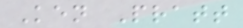Ken Pratt
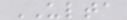ULTA
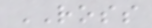ROSS
